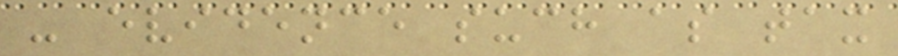- evidence such as tax
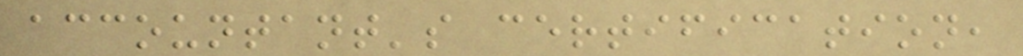accountant's certification,
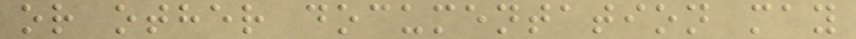or other documentation may
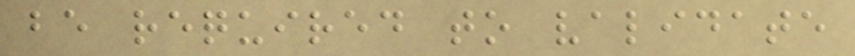be required to validate
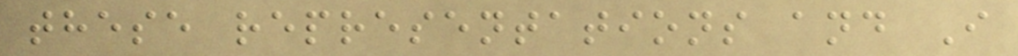these representations and I
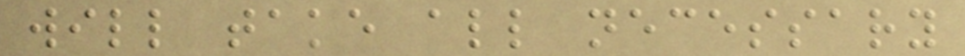will take all necessary
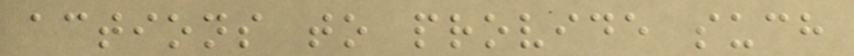actions to provide such
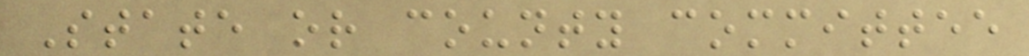State or county committee
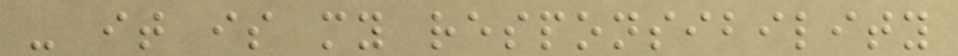- it is my responsibility
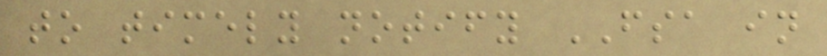to timely notify FSA in
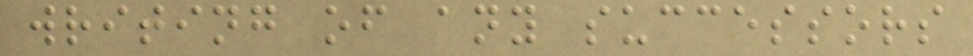writing of any successors
